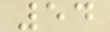54
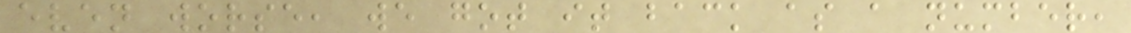even worse, we got it back as a number,
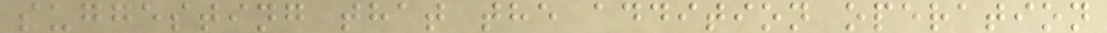suggesting that the addition operation
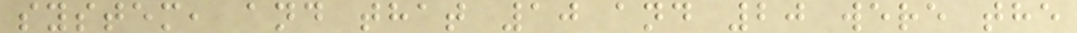system, and that 10 and 20 were the
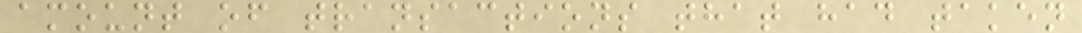amount of transactions that had taken
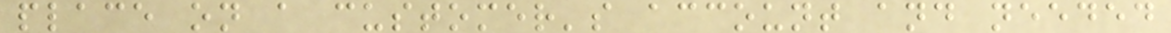place on a customer's account and needed
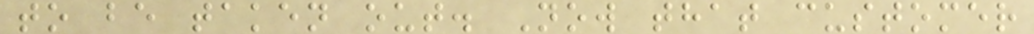to be taken out. Now that customer
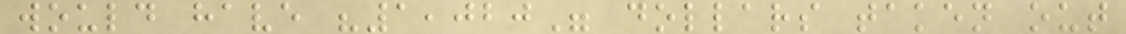would have "1,020" dollars taken out
